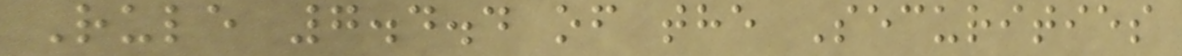Rule 7.4.4 of the Securities
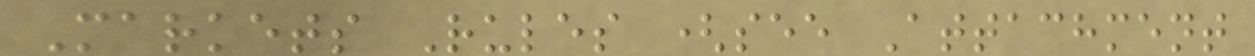Markets Rules (see Attachment
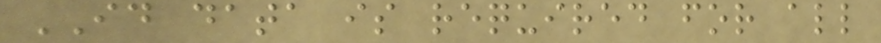ID data is required for all
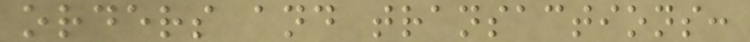orders and transactions:
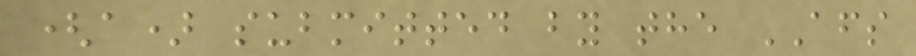(a) submitted by the AFS
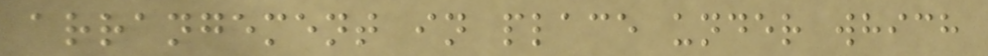arrangement in place under which
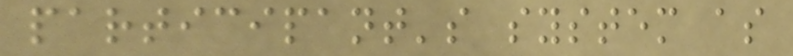participant's system as
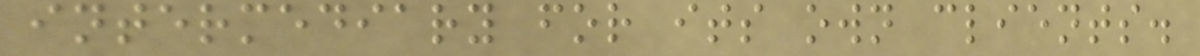intermediary for its own clients.
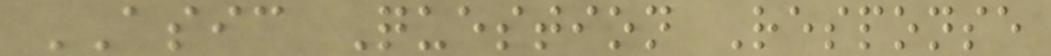ASIC Question Response
